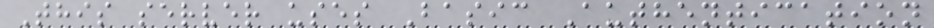This server uses Basic Authentication
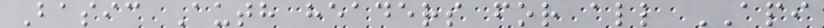Basic Auth headers for all API
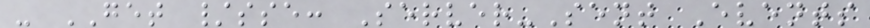- GET /sse: Server-Sent Events
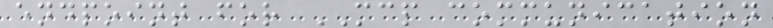endpoint for MCP communication
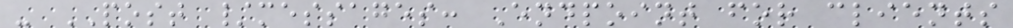- POST /messages: Endpoint for clients
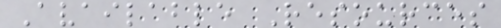Available Resources
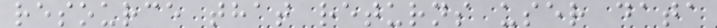resource that returns user data
